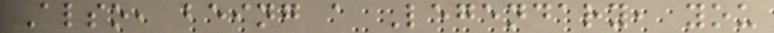Also, being a Legendary, you
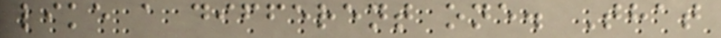like a different one. That
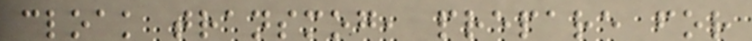cloak transmog, prepare for
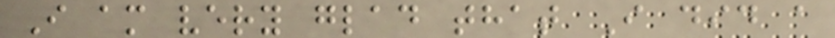I am very glad that I did a
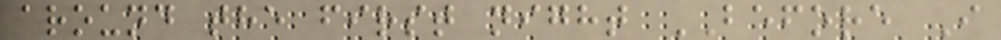around the first night BEFORE I
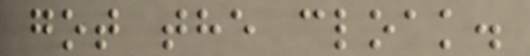got the cloak.
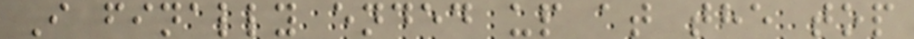I finally ended up at the top
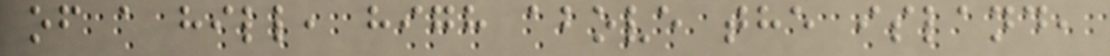of a hill, high above the island,
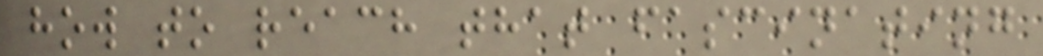how to reach that fascinating
